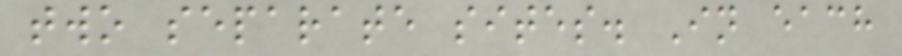two separate sites. In each
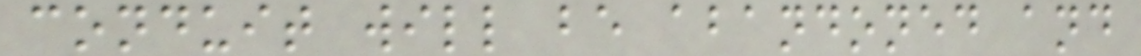conduit will be abandoned and
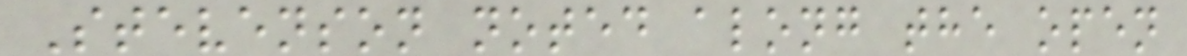Stevenson noted along the open
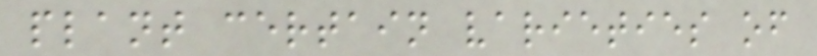plant certain varieties of
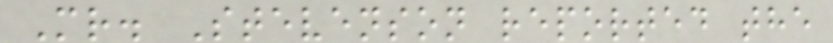Mr. Stevenson reported the
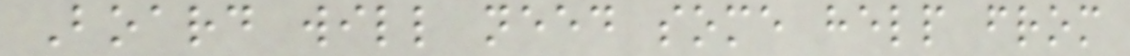Board will need some help from
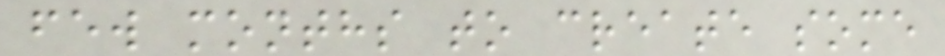few months to create some
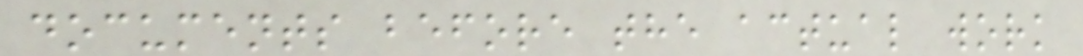documents before the actual work
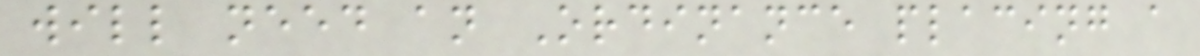will need an Ordinance placing a
